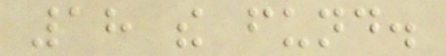18 the fund.
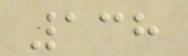138
